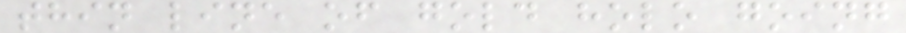thin line of gold holo going
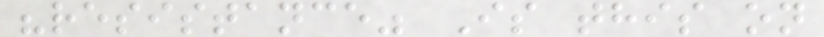"resistance" Is this on
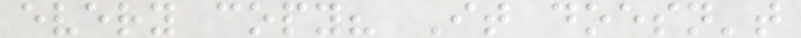every copy? It doesn't
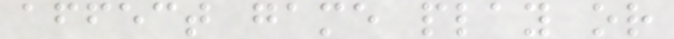affect game play or
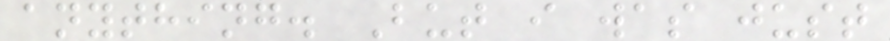anything. But i was just
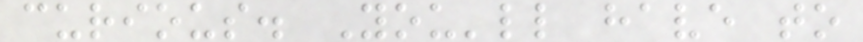curious. You'll have to
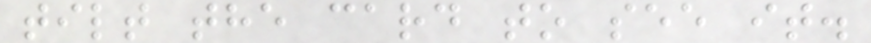tilt the card to see it.
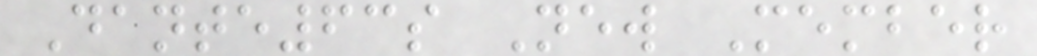Dante63s New Member
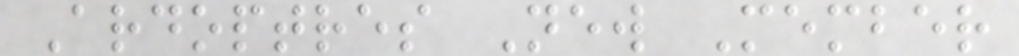Ardoptres New Member
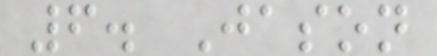6. Jason
